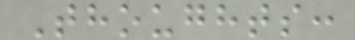Thoughts:
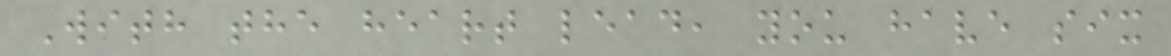With the heart lead, you have six
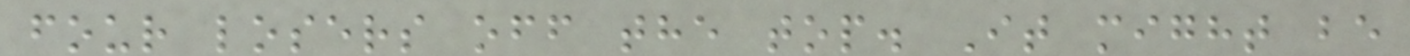four losers off the top. It might be
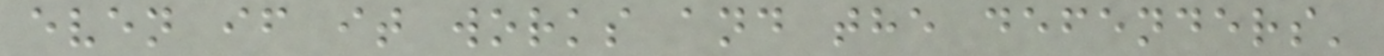even if it works and the defenders'
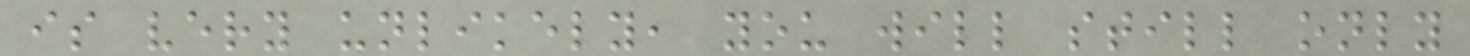is very unlikely, you will still only
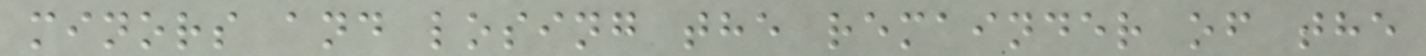minors and losing the remainder of the
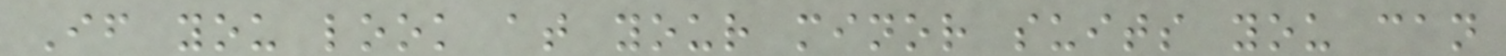If you look at your minor suits you can
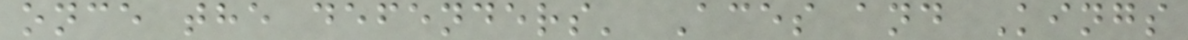once the defenders' Aces and Kings
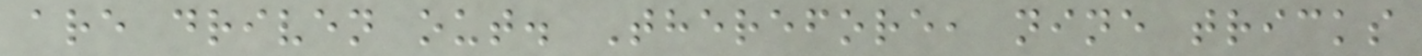are driven out. Therefore, nine tricks
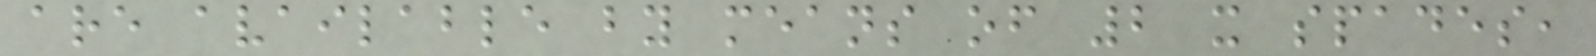are available by means of 2 x spades,
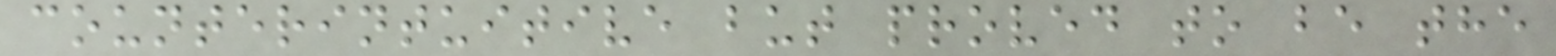counterintuitive but proved to be the
